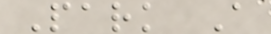Park A
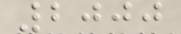2000
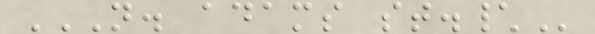N. ADAMS ST.\
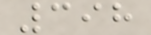398
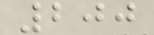200
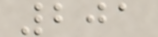201
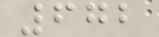672
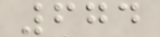674
